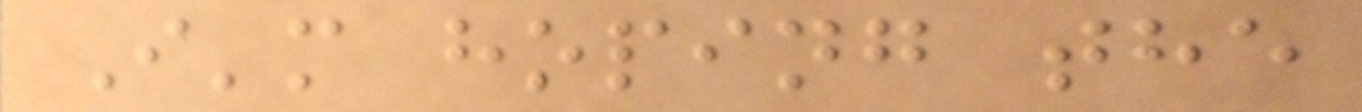I'm hoping the
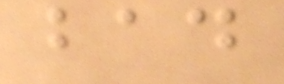bad
